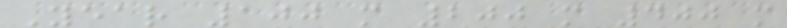Year 100 m 200 m 400 m
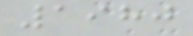1980
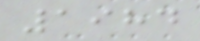1984
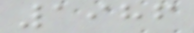1986
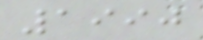1990
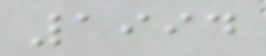1994
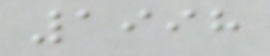1998
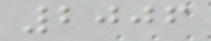2006
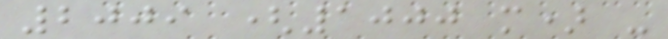2009 (1000 m) -
